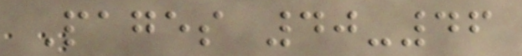Pages 40-46
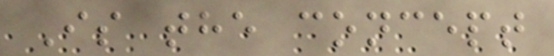Is the concept
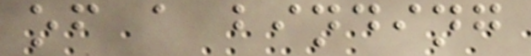of a binding
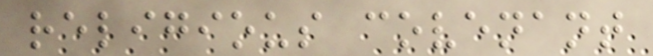religious covenant
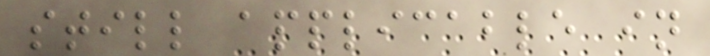still applicable in
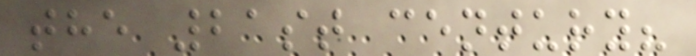the 21st century?
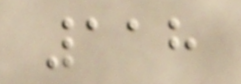118
